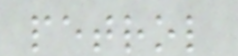petrol
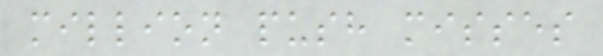million push misses
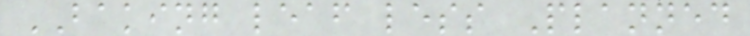BAKING leaf less Planned
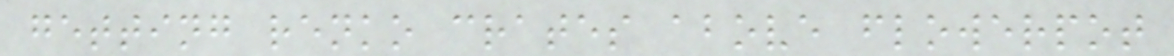getting renko crates above flowerpot
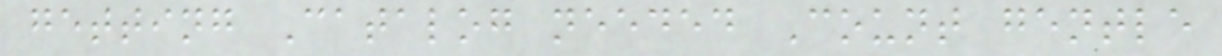getting Catalog needed Count gentle
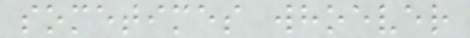sometimes whoever
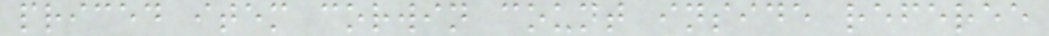priced item corwin count inside referee
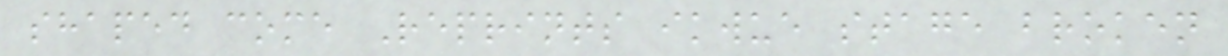shaped come Reprints ikwue stage broken
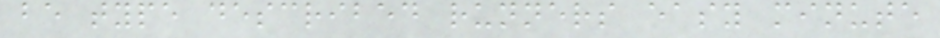be type described runners easy minute
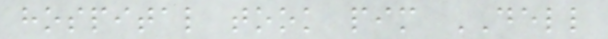hospital took pim DELL
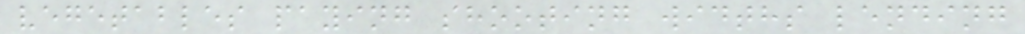vegetables paying shooting widths lending
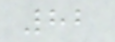82
